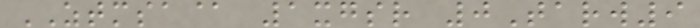ZTMSA@ 1xgsr 0Tarw9
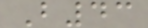B43
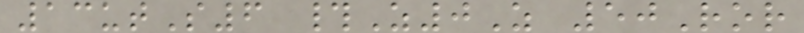13utS6 #Z0Z 50Ror
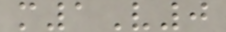m1V0
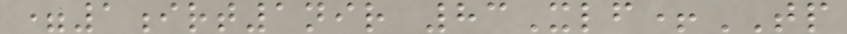=1irt1nir 83Xlf+TP
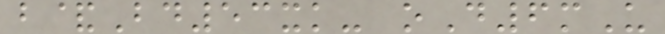b&Bd53xk- oD6mU
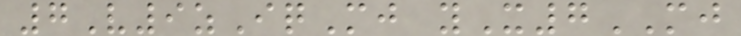7V9zIqMj yX7MJ
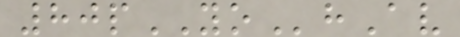80pYOhAv
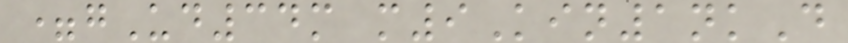=gUd34m m9Kin1nkD
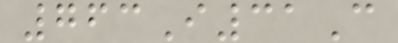763I31C
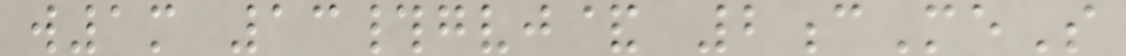w1m 13#gvj& 2cMeS
